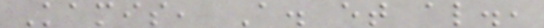Kamis, A. et al.,
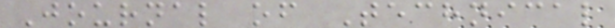Journal of Technical
